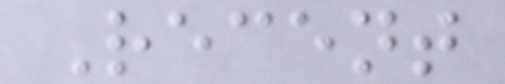Recent
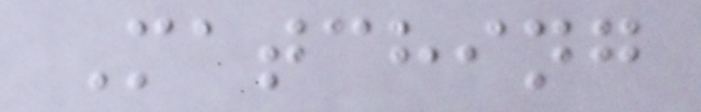Matching
